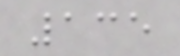135
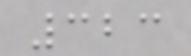323
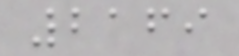2169
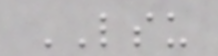LSU
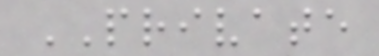PRIVATE
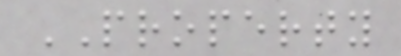PROPERTY
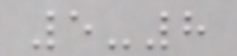5-8
